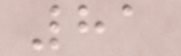81
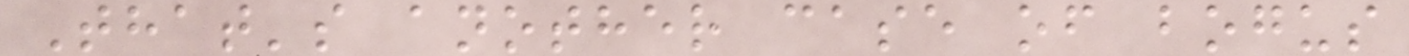That's another case of bogus
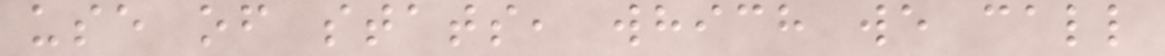use of stats, which we call
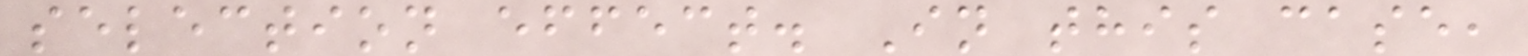selection effect. In this case,
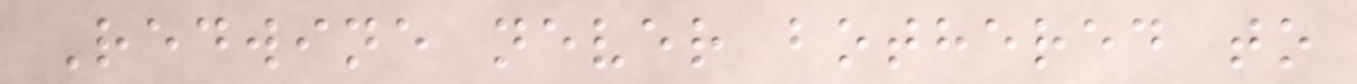Redwine never bothered to
